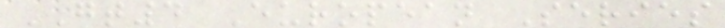GT4 European Series
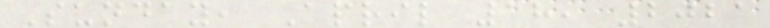Sunday, April 18, 2021
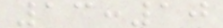13:10
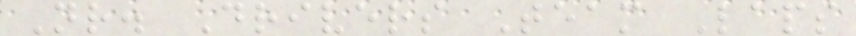Nr. Drivers Team Laps
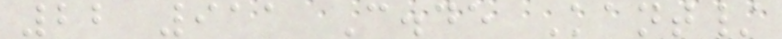22 911 C.de Kant/
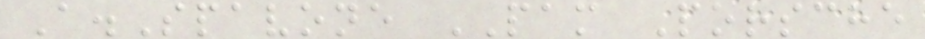A.Spavone PAM Porsche
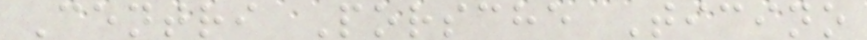Centri Porsche Ticino
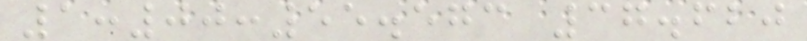1:00:55.573 37.620
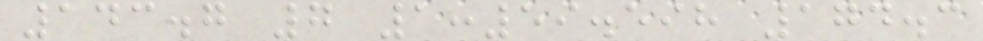143.7 7 1:59.598 174.3
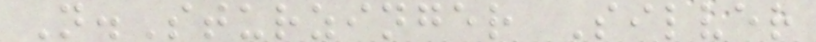N.Sturzinger Silver
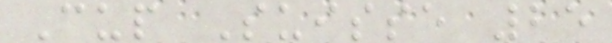Cup Suisse 25
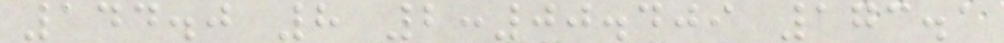144.0 8 2:00.409 173.1
